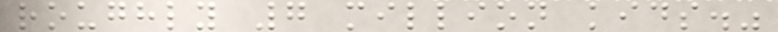roughly 7 million kids."
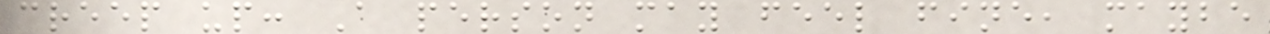creep up: A person may feel fine, maybe
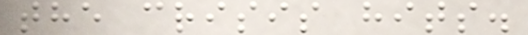the crisis hits.
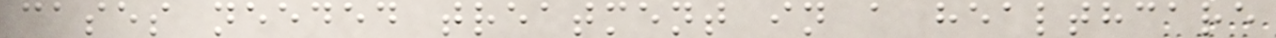cases needed treatment in a healthcare
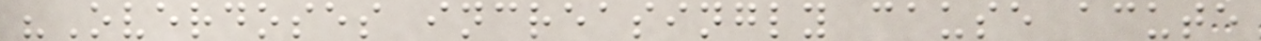"Overdoses increasingly cause acute
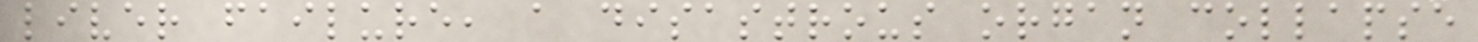liver failure, a disastrous organ collapse
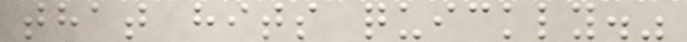that hits quickly."
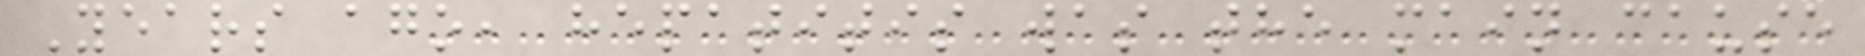Years ago, hepatitis was the main cause
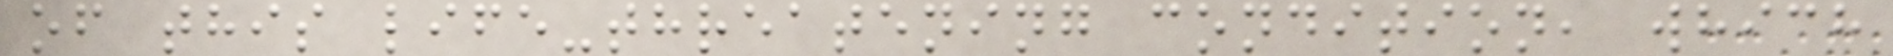of this life-threatening condition, which
